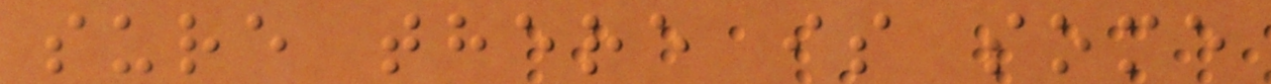sure there is some
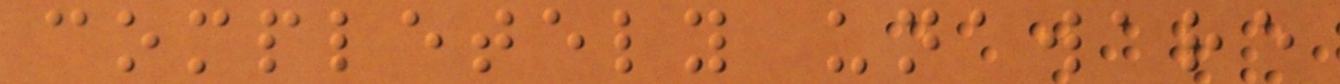completely unaware
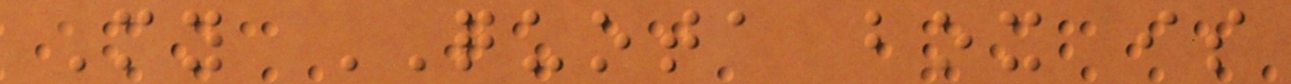My QUOTA box is
